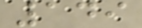149
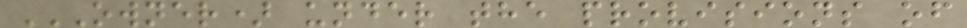OWNER) UNDER THE PROVISIONS OF
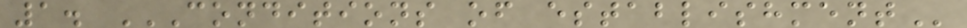1. CONDITIONS OF ESTABLISHMENT
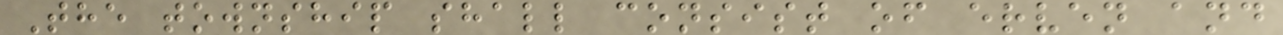The township shall consist of erven and
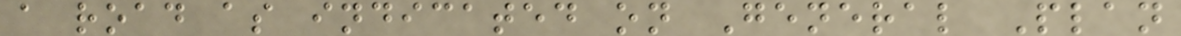a road as indicated on General Plan
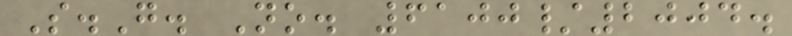S.G. No. 6100/2004.
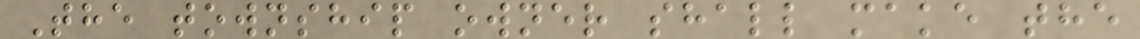The township owner shall make the
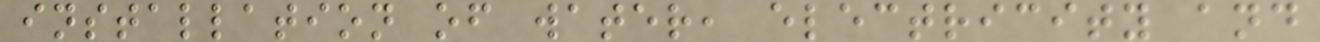installation of water, electricity and
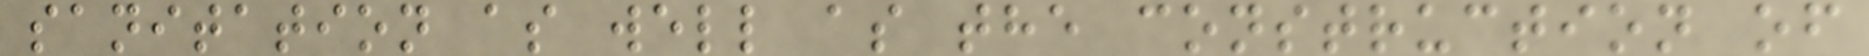sanitation as well as the construction of
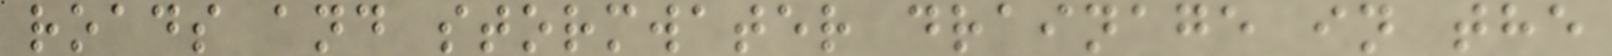roads and stormwater drainage in the
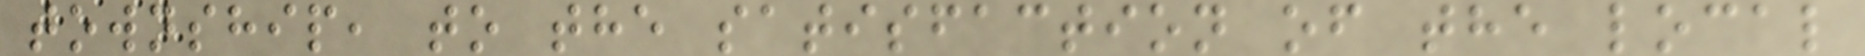township, to the satisfaction of the local
